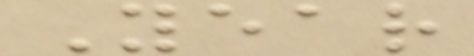Year
